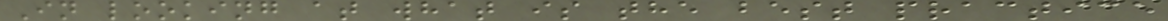In looking at what is the best practice
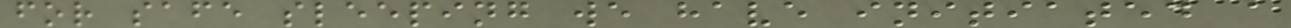for safe sleeping we have initiated a
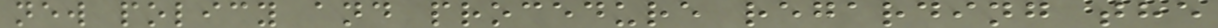new policy and procedure regarding the
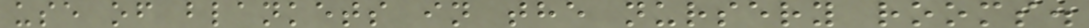use of blankets in the nursery rooms.
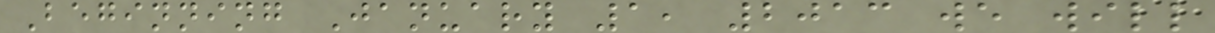Beginning January 1, 2013 we will
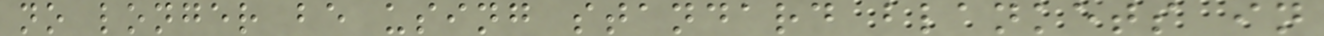no longer be using standard blankets in
